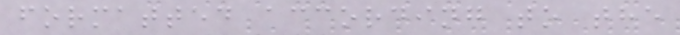formatted according to the
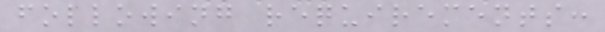following requirements:
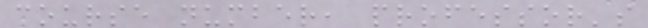course number, professor's
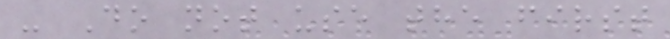- Do not use the first
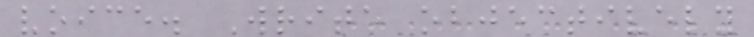voice. Write objectively
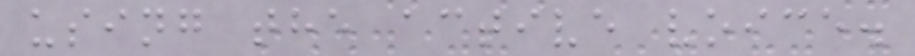using the active voice.
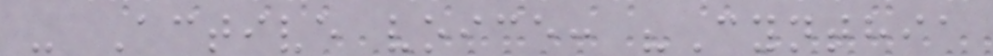- Active voice: "Cynthia
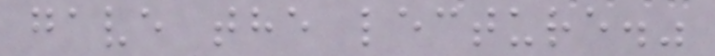gave the lecture."
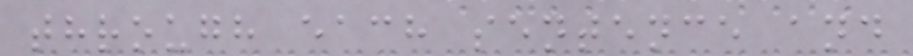through each sentence and
